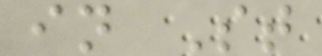in St
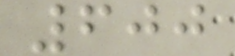600
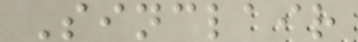Sinclair
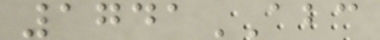1741ABC
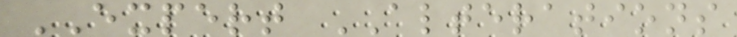EXPERT ALTERATIONS
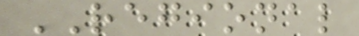REGIONAL
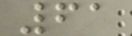61
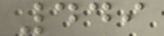449
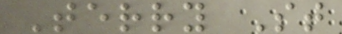Terry St
